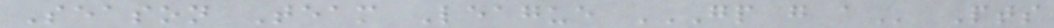Season Team League GP G A Pts
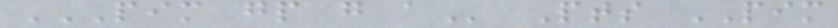PIM GP G A Pts PIM
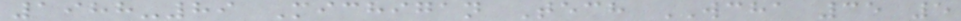1988-89 Michigan Tech WCHA 35 5
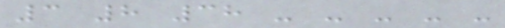3 8 38 - - - - -
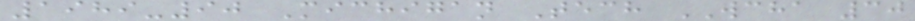1989-90 Michigan Tech WCHA 30
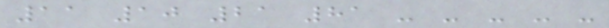11 10 21 81 - - - - -
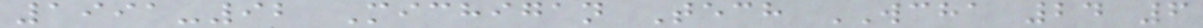1991-92 Michigan Tech WCHA 24 6
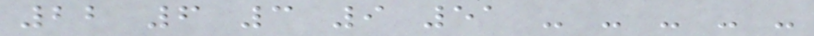22 6 3 9 51 - - - - -
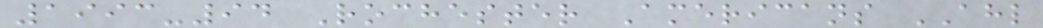1993-94 Rochester Americans AHL
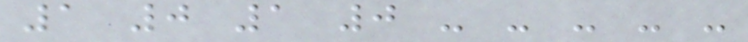1 0 1 0 - - - - -
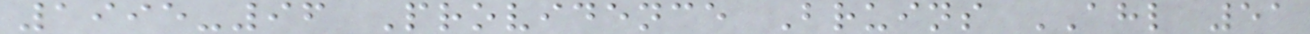1995-96 Providence Bruins AHL 51
